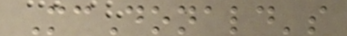McDonald's
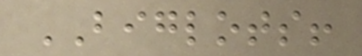BIGLOTS!
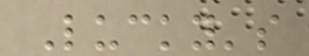Lucky's
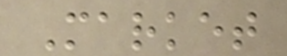Market
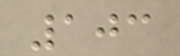103
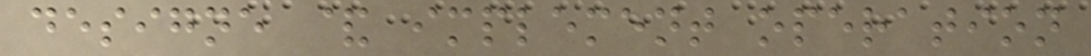designe & implement operation
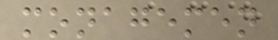monagemen
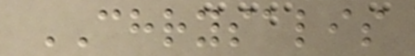CHRYSALIS
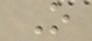O
